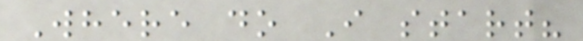Where do I start?
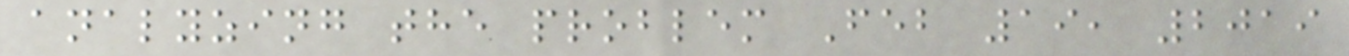analyzing the problem Feb 19, 2019
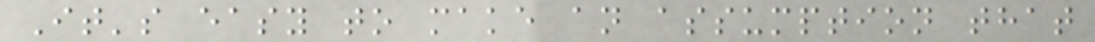It's easy to make an assumption that
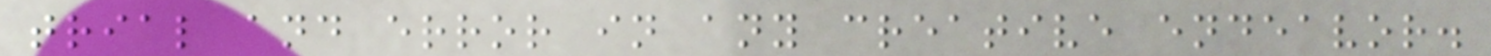trial and error in any creative endeavor.
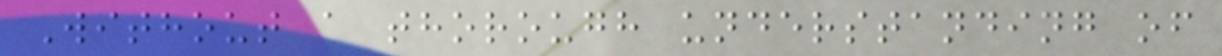Without a thorough understanding of
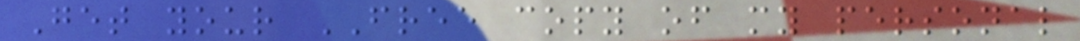Get your FREE copy of my personal
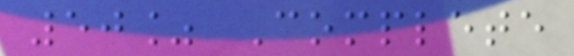50% Complete
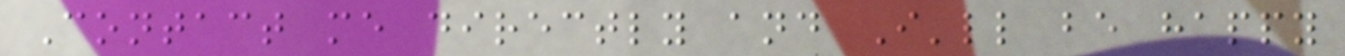Contact me directly and I'll be happy
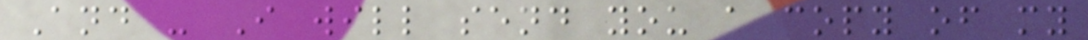And - I will send you a copy of my
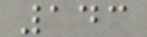143
